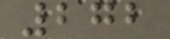272
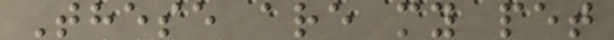These are my pet
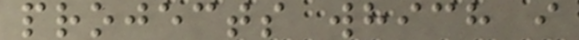projects which i
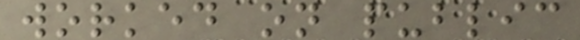worked on public
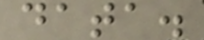data.
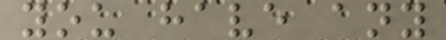you have any
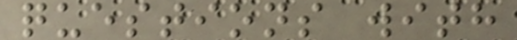questions with
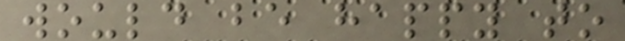would be happy to
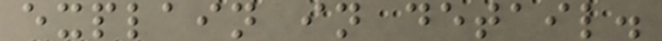explain in detail.
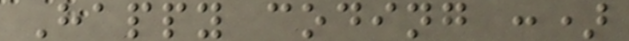Happy coding :)
